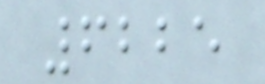6225
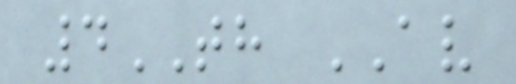4TH AV
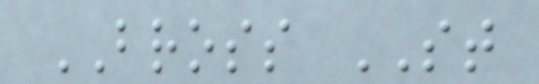BROSS ST
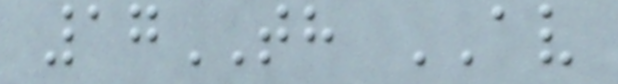17TH AV
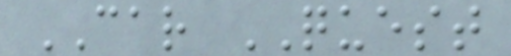CAR QUEST
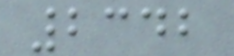2342
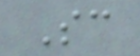Sc
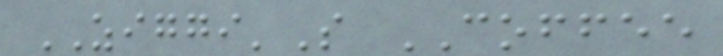ZIGGI'S COFFEE
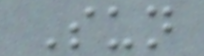Sun
